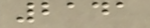2141
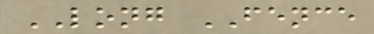LONG FENCE
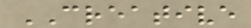CREATIVE
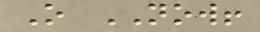O NOW!
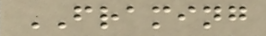FRAMING
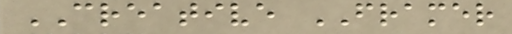CREATIVE FRAMER
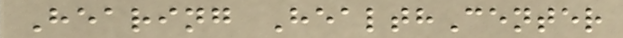Hearing HealthCenter
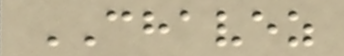CHAVEZ
